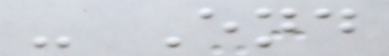- End
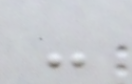-
